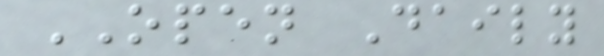OPEN Daily
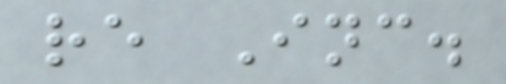re Inc.
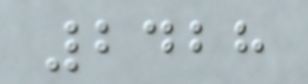2428
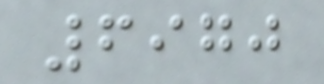6970
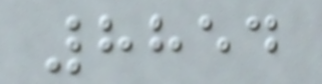8854
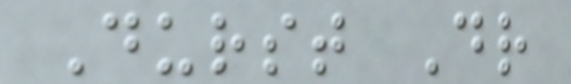Durst Dr
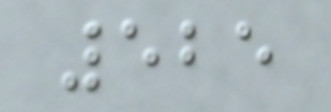525
